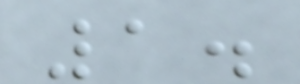1.
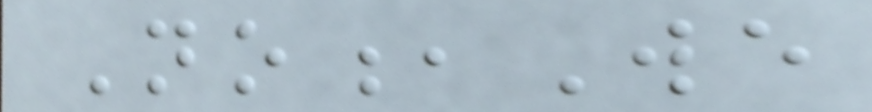No,We
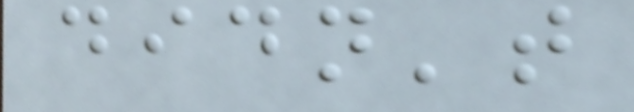didn't
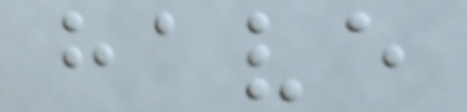have
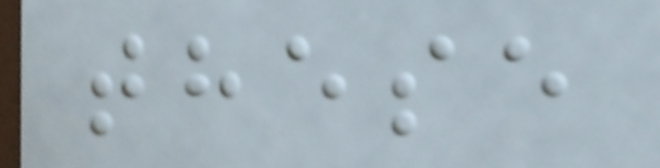these
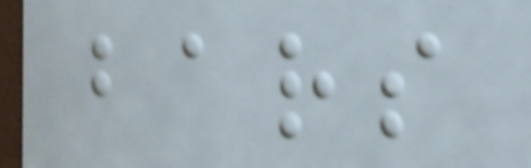bars
